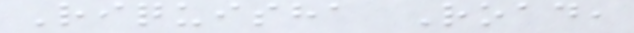Riquisha Road,
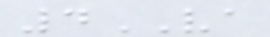4VA
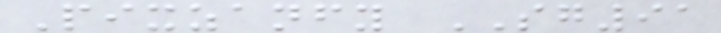Pixzanfy SG91
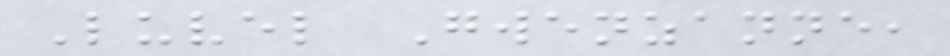Luvel Gwenzanne,
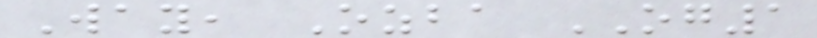Way, Ozba OG1
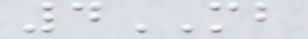4MB
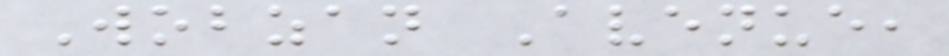Wobzan Avenue,
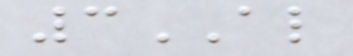3AL
